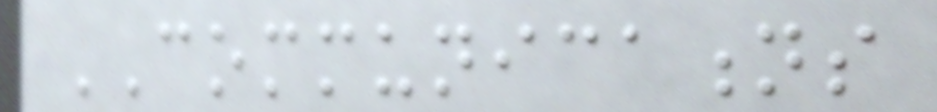COMMUNICATIONS
